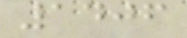1406
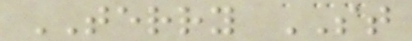TERRY ST
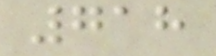718
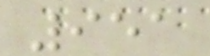951
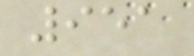951
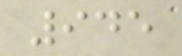945
